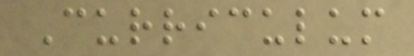Curriculum
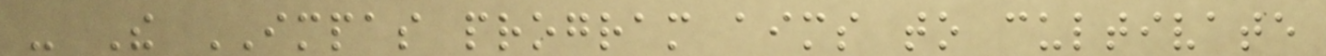- The IMPAS program aims to cultivate
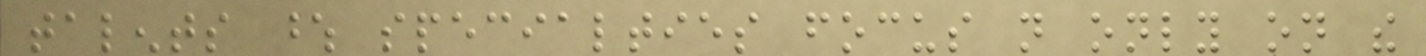talents whose specialties focus not only on the
